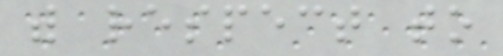with respect to
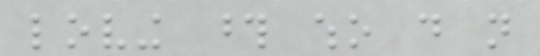loving those who do not
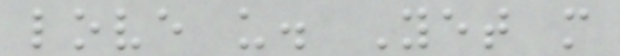love us. Yet more
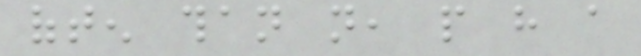often than not, people have a
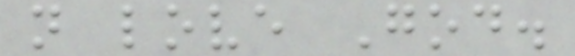not love God.
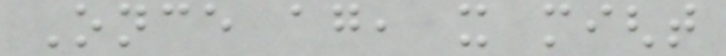Once again, it might
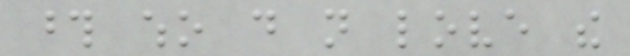those who do not love the
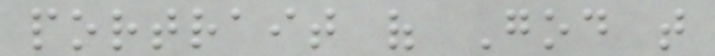portrait of God that
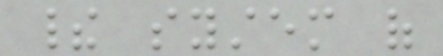their system of
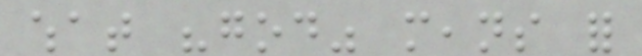what "god" means for
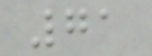71
